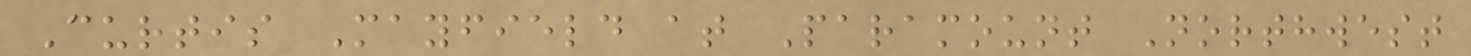Curtis Mayfield at Paramount Northwest
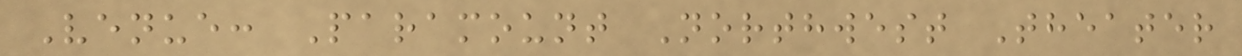Venue: Paramount Northwest Theater
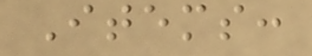Items:
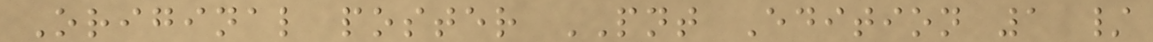Original poster PNT Edition 1 /
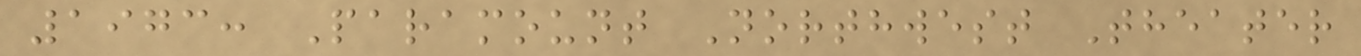1973: Paramount Northwest Theater
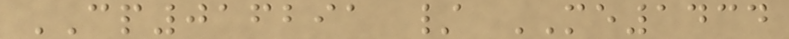CP016291 / ME1434
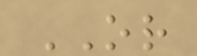OR
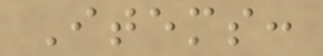Items:
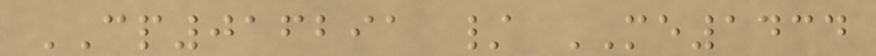CP016291 / ME1434
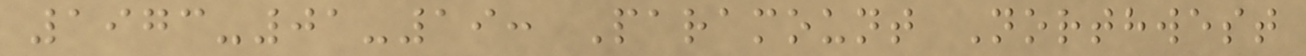1973-01-19: Paramount Northwest
